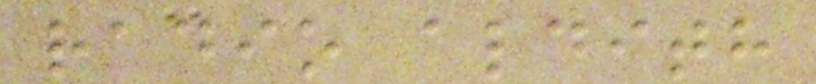radio aldith
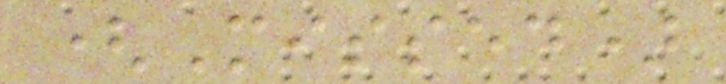(Missed)
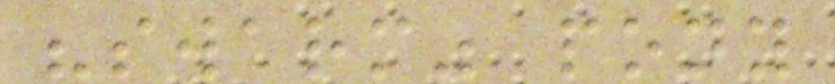"swarm" pony
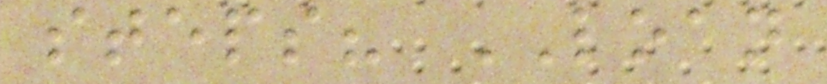steps? LOAN
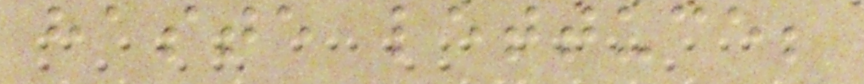haste lettuce;
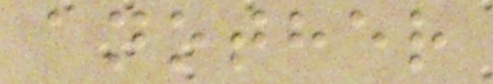another
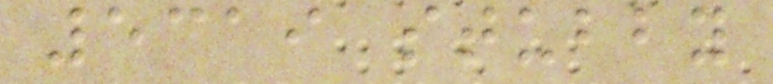5319 stubby
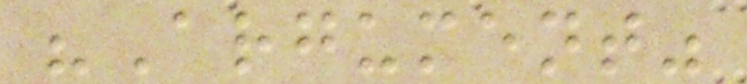"Argument"
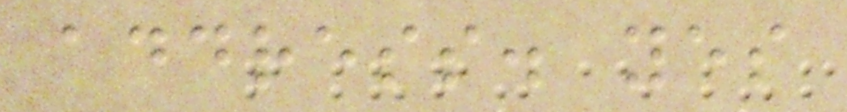address. yes
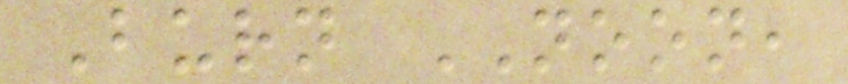Burn NOON,
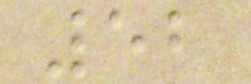52
